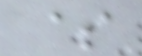$
